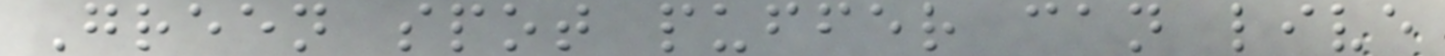Green spot puffer can live
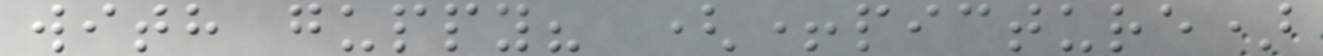with guppy? (+picture)
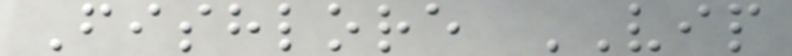Fishlore VIP
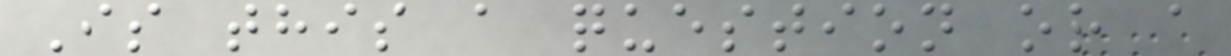Is this a question or a
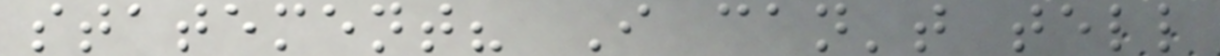statement? I can't tell
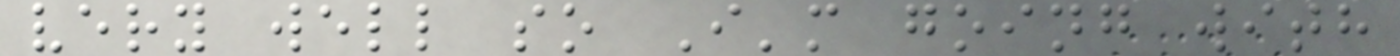very well so I'm going with
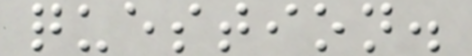question.
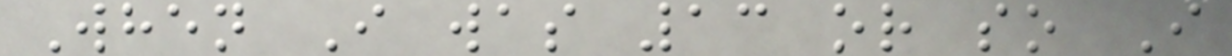When I was 13 or so I
